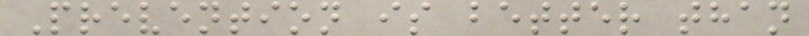Prevention is better than
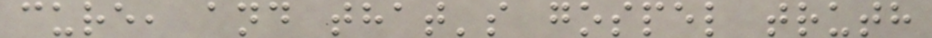cure, and that's gospel truth
